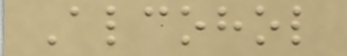Alcohol
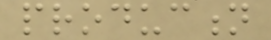production
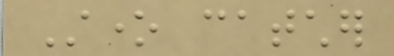Stone catcher
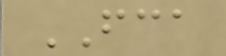FCA
